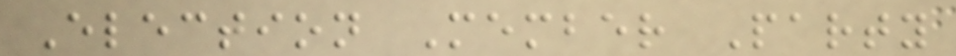Election Member Party
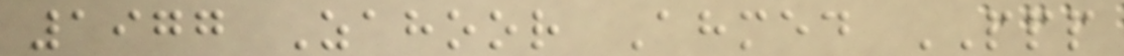1977 Zahoor Ahmed PPP
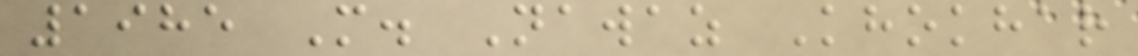1985 M. Nawaz Khokhar
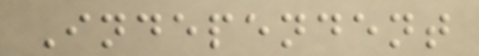Independent
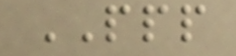PPP
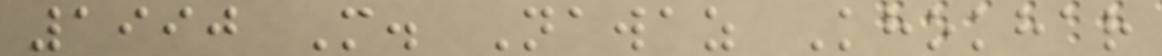1990 M. Nawaz Khokhar
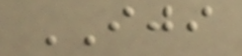IJI
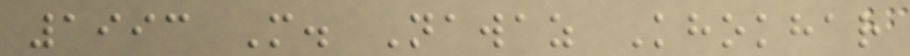1993 M. Nawaz Khokhar
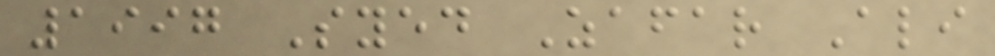1997 Syed Zafar Ali
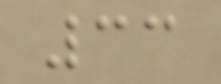33
